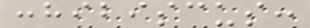:hibiscus:
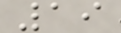19
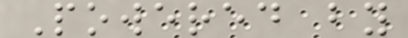Powered by
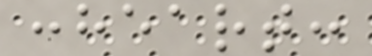:heart:
